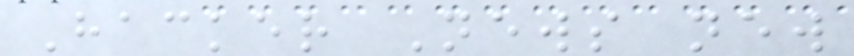Hacker News new
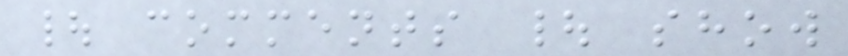| comments | show
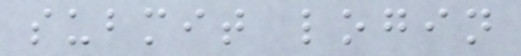submit login
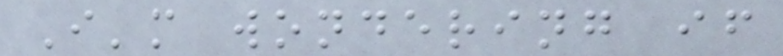I'm wondering if
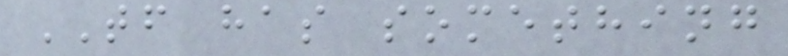TF has something
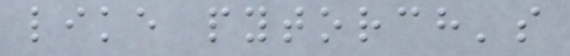like pytorch's
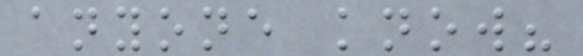anyone know?
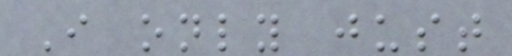I only just
